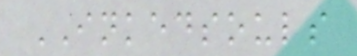INKEDSOULS
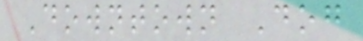Downtown Dog
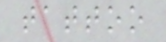tattoo
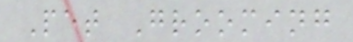Pet Grooming
